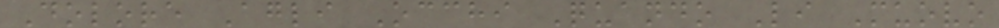Dolore Agli Occhi Quando Li Muovo
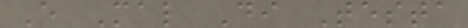E Mal Di Testa
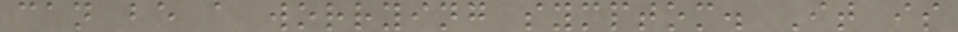can be a worrying symptom. It is
